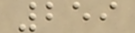259
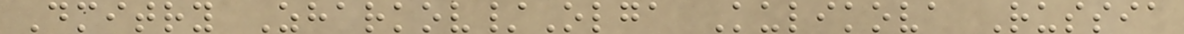Dmitry Zharkov/Olga Kulikova Russia
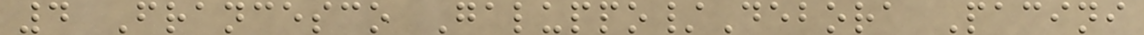4 Francesco Galuppo/Debora Pacini
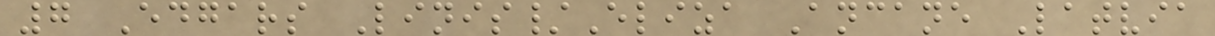7 Edgars Linis/Eliza Ancane Latvia
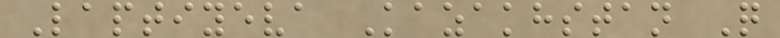Laptiyeva Kazakhstan Q
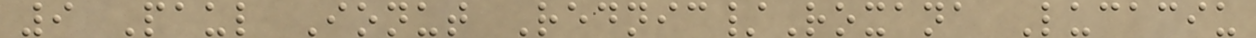9 Paul Ionut Rednic/Roxana Lucaciu
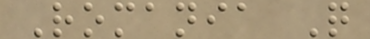Romania Q
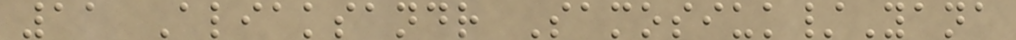11 Aliaksandr Samosiuk/Yana
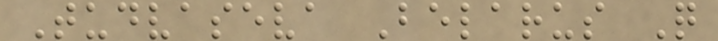Tudvaseva Belarus Q
